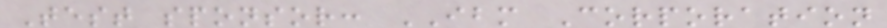Test sponsor: IBM Corporation
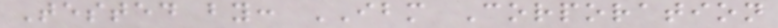Tested by: IBM Corporation
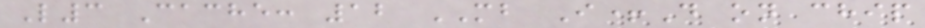L3 Cache: 12 MB I+D on chip
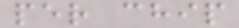per chip
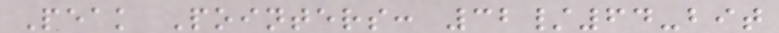Peak Pointers: 32/64-bit
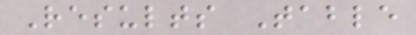Results Table
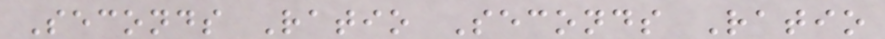Seconds Ratio Seconds Ratio
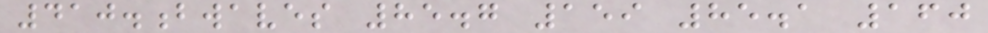410.bwaves 85.7 159 85.1 160
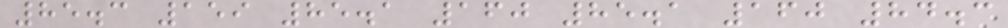85.3 159 85.1 160 85.1 160 84.3
